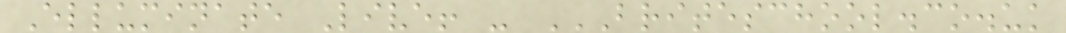Elluminate Live! - BRITESCHOOL.CO.UK
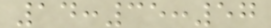14:35:57
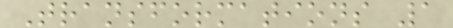Transformations 1
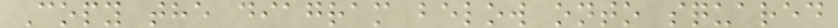Copy the diagram below onto squared
